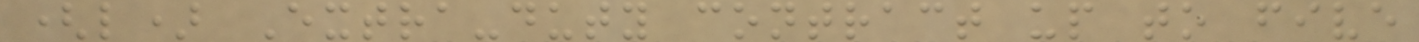(l) Extra-duty contract up to five
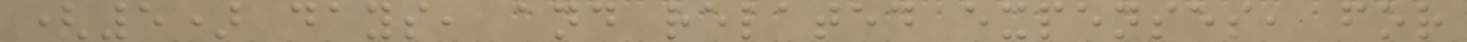(5) days, and related expenses, for
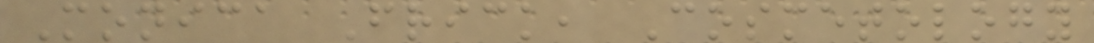Monica Frick, Cosmetology
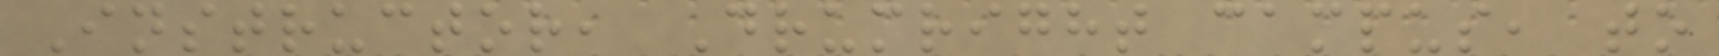Instructor, Drumright campus, to
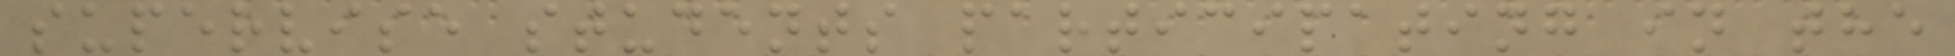supervise students participating in the
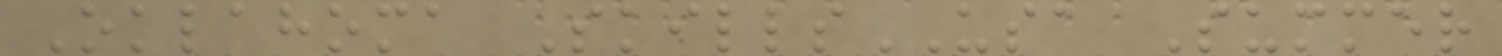Oklahoma SkillsUSA Summer
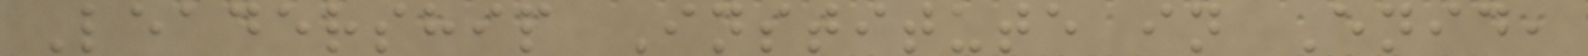Leadership Institute in Enid,
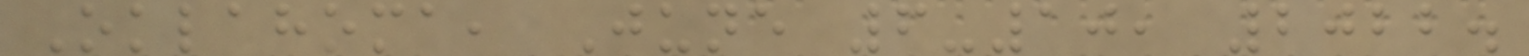Oklahoma, June 6-10, 2022.
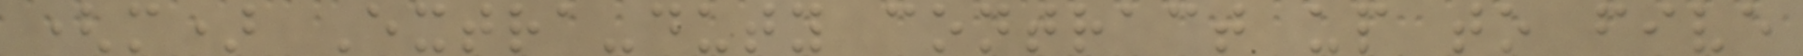(m) Extra-duty contract up to five
